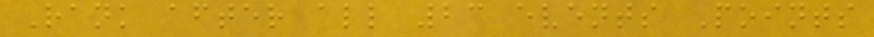Rank after all 23 events Points
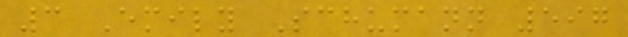3 Emily Schumann 597
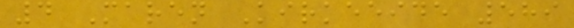4 Maren Kirkeeide 589
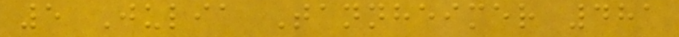5 Julia Tannheimer 481
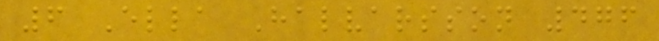6 Ella Halvarsson 476
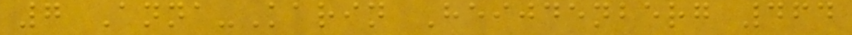7 Anna-Karin Heijdenberg 464
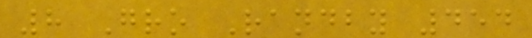8 Gro Randby 454
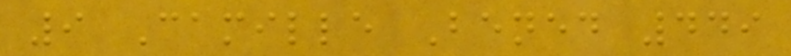9 Camille Bened 449
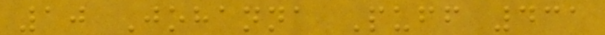10 Johanna Puff 431
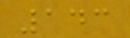143
